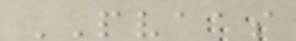PVAAS
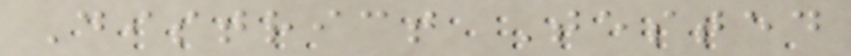District Tested
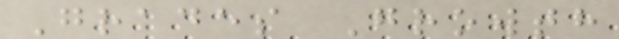Grades Growth
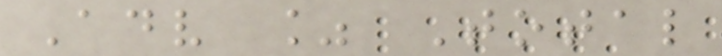Adv % Total
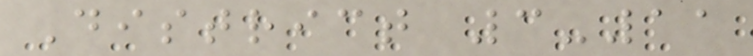District 3-11
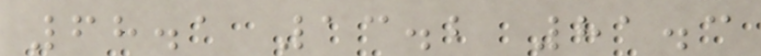68.1 13.2 81.3
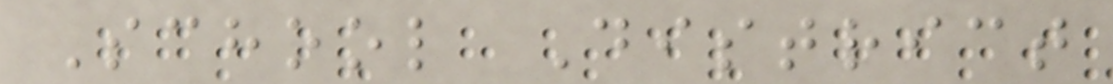School District
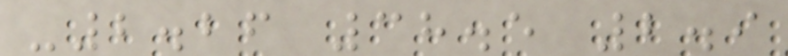-2.26 38.5 2.9
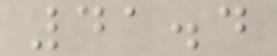41.4
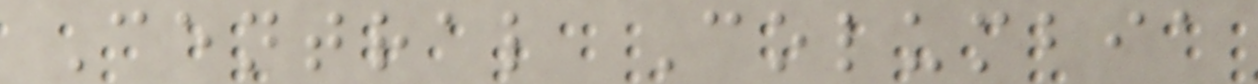Central Columbia
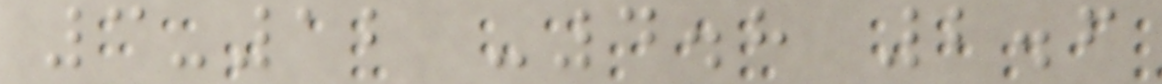3-12 -4.8 2.6
